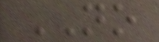NO
